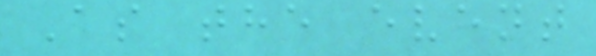As the event
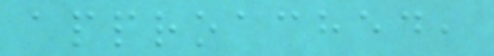approached,
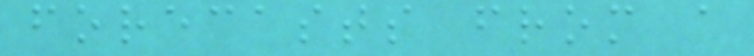forecasts from a
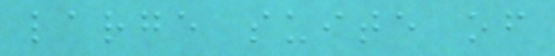large suite of
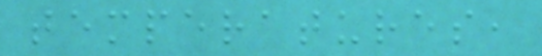temperatures,
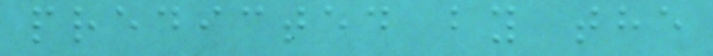predicted by the
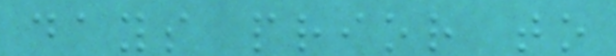days prior to
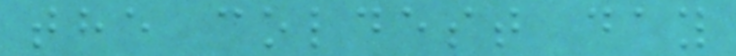the coldest day
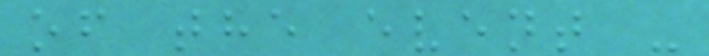of the event -
